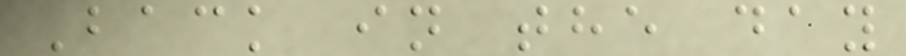Back in the day
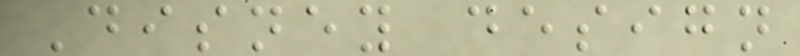Disney design
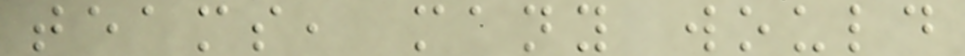teams, many would
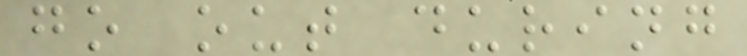go out during
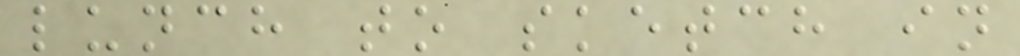lunch to sketch in
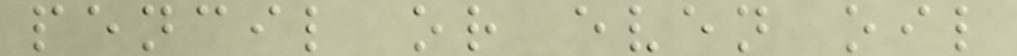pencil or even oil
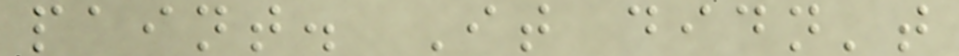paint. It didn't
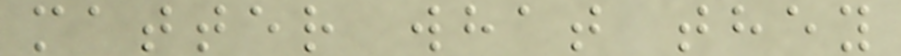matter what they
